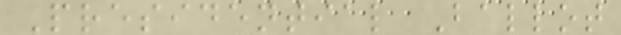Presidential Ballot
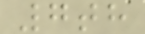7th
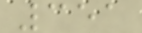351
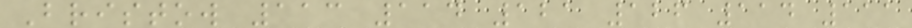Bristow 113 114 121 126 114 111
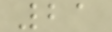21
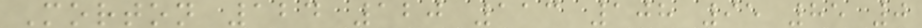Morton 124 120 113 108 95 85 0
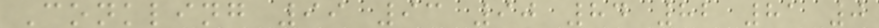Conkling 99 93 90 84 82 81 0
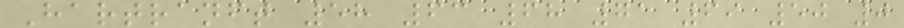Hartranft 58 63 68 71 69 50 0
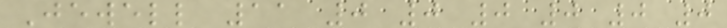Jewell 11 0 0 0 0 0 0
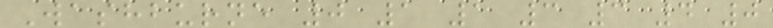Washburne 0 1 1 3 3 4 0
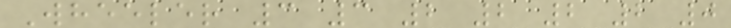Wheeler 3 3 2 2 2 2 0
